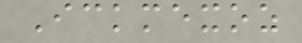Ickmexoz
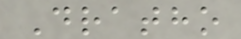Dratho
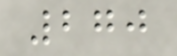270
